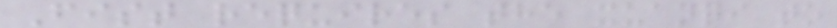Fist requires the xuanqi to
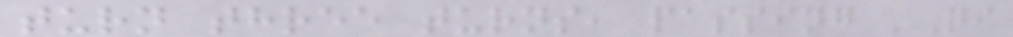turn three turns, passing 'Qi
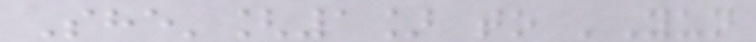She'[1] to 'Yun
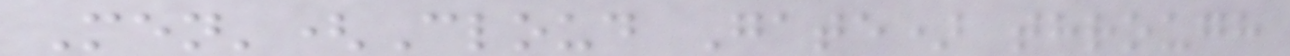Men'(Cloud Gate) through
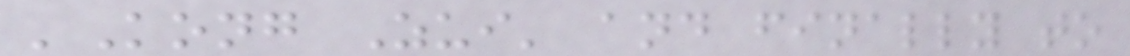'Kong Zui' and finally to
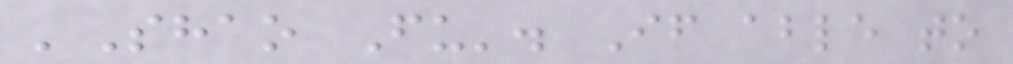'Shao Fu'. If able to
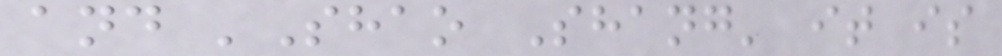and 'Shao Shang' it is
